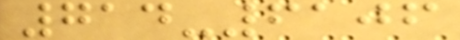714-6106
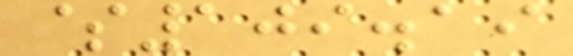$109.19
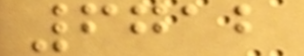6712
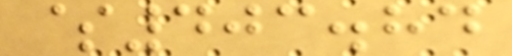$403.84
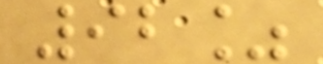92%
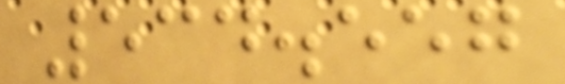534.557
